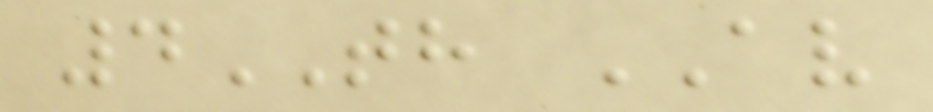4TH AV
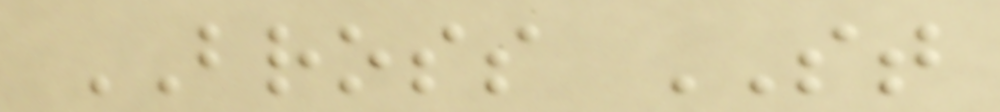BROSS ST
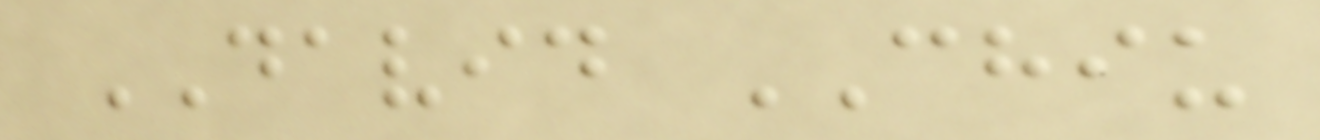DAVID CHIU
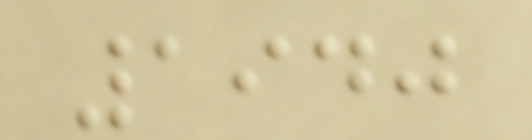1940
